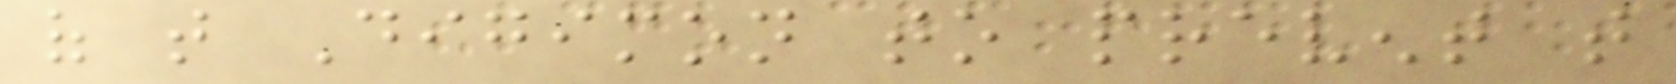of that Digimon to prevent that
